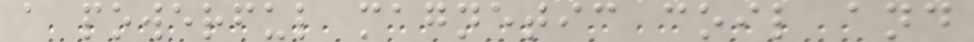a powerful magnetic coil and
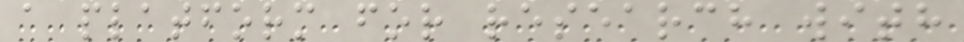a platform for research with
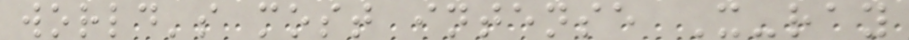world's most intense X-ray
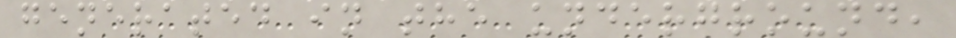generated in the underground,
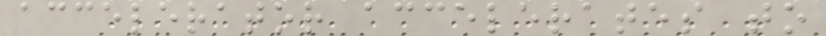accelerator accelerates to
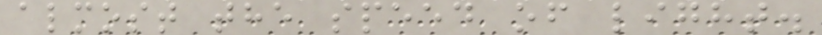almost the speed of light.
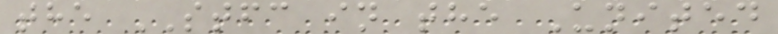the STFC in the United
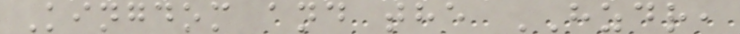Kingdom and the HZDR,
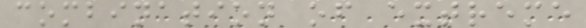combination of extreme
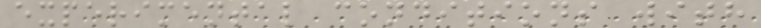experimental conditions with
